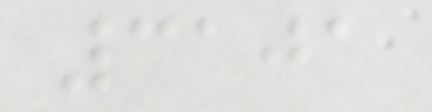3101
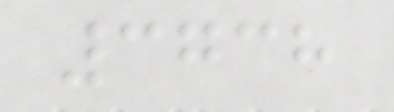3738
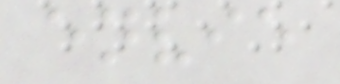envie
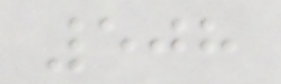508
